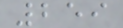259
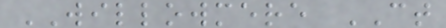WILLOWMERE CT
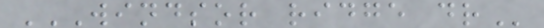WINDSOR RIDGE DR
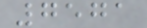7571
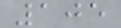105
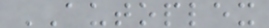AUTOPLEX
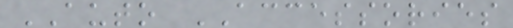AUTO ACCESSORIES
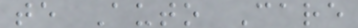te Auto Care
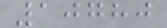10780
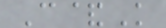C&K
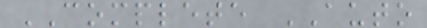COMPLETE AUTO
